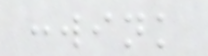:wink
